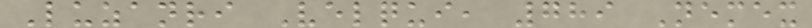Luzanri Velqui, 789 Nemex
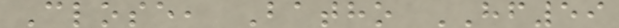Close, Batho HF59
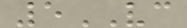5VC
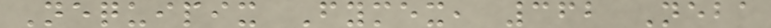Nequipix Fymex, 362 Neba
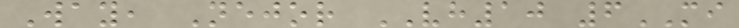Way, Nejor VH10 6MI
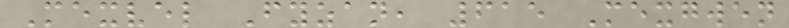Mexvel Fyzan, 615 Mexgwen
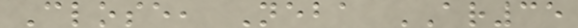Close, Neba AR35
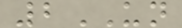2UN
